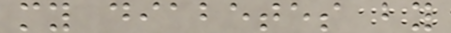my diabetes by
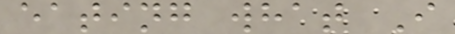eating what I
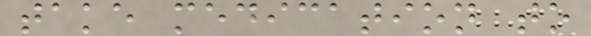take medication to
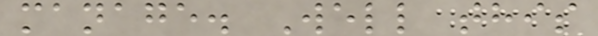manage. Well this
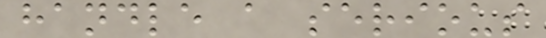handle a serious
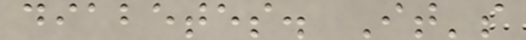diabetes. It's
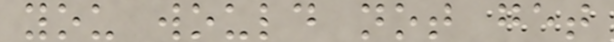you would not get
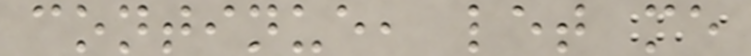continue, let me
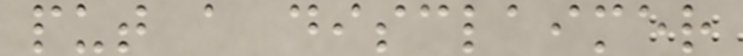put a disclaimer
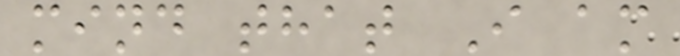mind that I am
